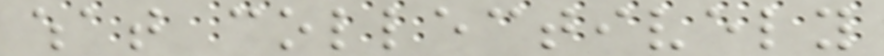what collectively
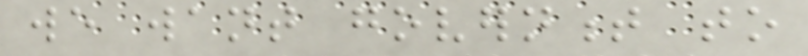we want government to
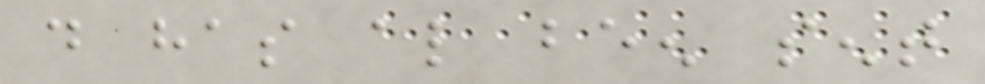do has also been sent
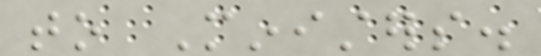to Ministers.
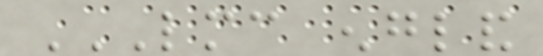LMC ENGLAND
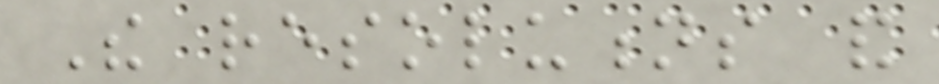The resolutions and
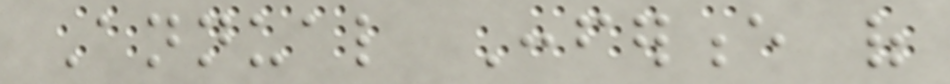Annual Conference of
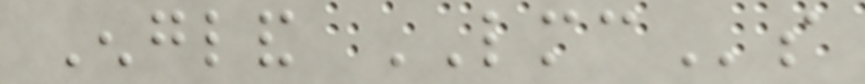England LMCs
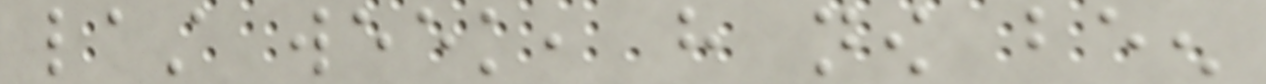last week, have now been
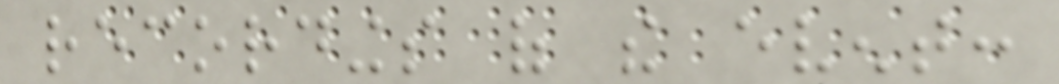recordings of the event:
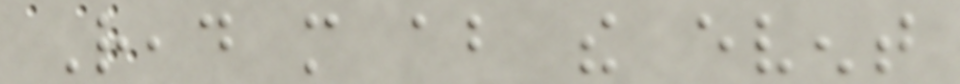Read more about the event
